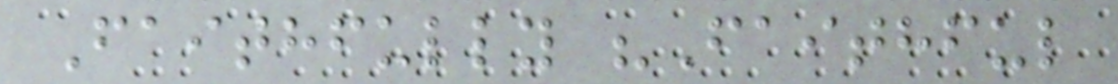Faithfully "Faithful
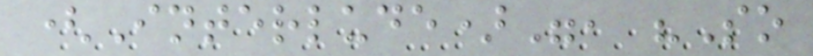(Interlude)", "So
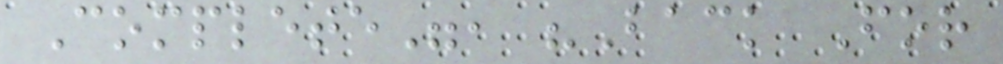Complete", "Back For
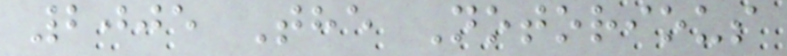2005 The Notorious
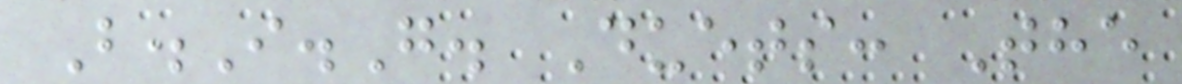B.I.G. Duets: The
